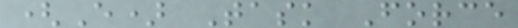(E) Task Force
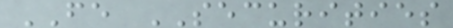FE SECURITIES
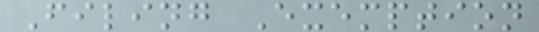Filing Exemption
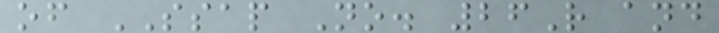of SSAP No. 26R and
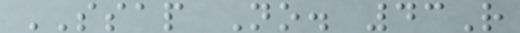SSAP No. 43R
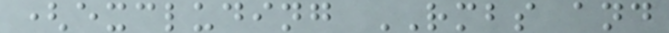(excluding RMBS and
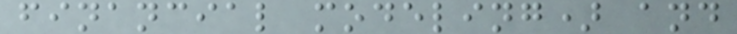financial modeling) and
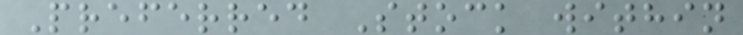Preferred Stock within
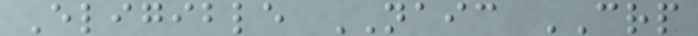Eligible NAIC CRP
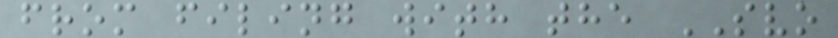from filing with the SVO
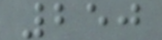250
